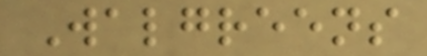Walgreens
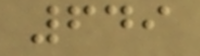649
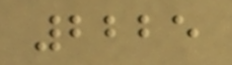2225
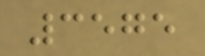3575
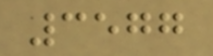3577
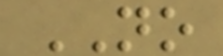NO
